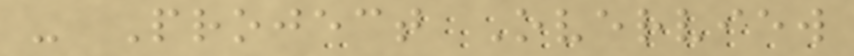- Project Overview
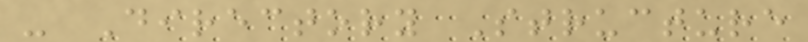- Directory Structure
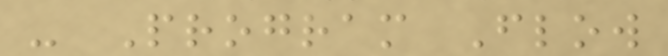- Program Flow
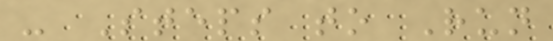- Steps to Run
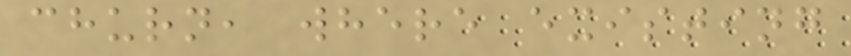churn, where existing
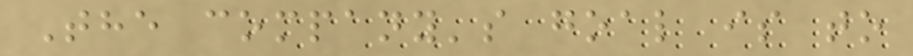The company's goal is to
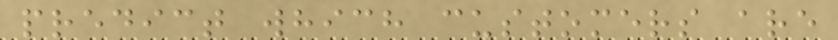predict which customers are
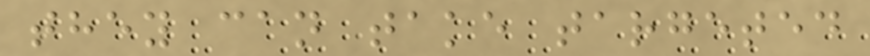they can take targeted
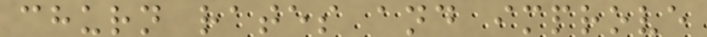churn rates and improve
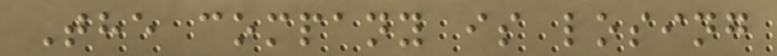The company is losing
